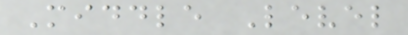Middle Level
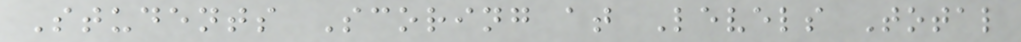Students Scoring at Levels Total
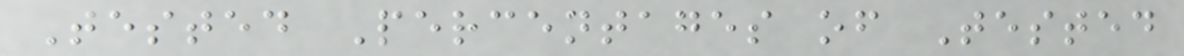Tested Percentages of Tested
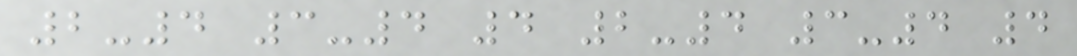2-4 3-4 4 2-4 3-4 4
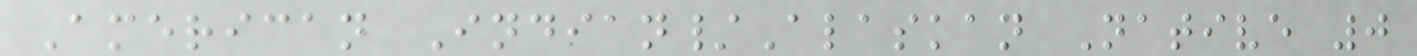American Indian/Alaskan Native 0
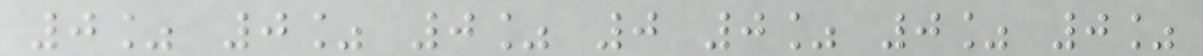0% 0% 0% 0 0% 0% 0%
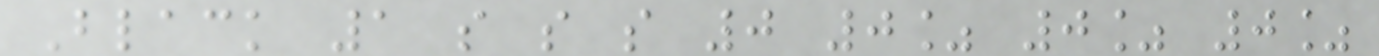Black 1 s s s 0 0% 0% 0%
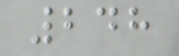248
